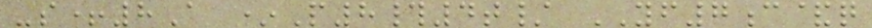-s+8A *P8#4t/ YF7c&q
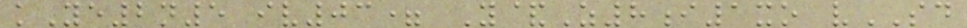kYe2n5 iv03= Y&Z8i1xo vSD
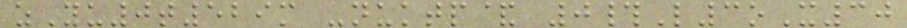zYu0t529m -nuktp& 0#L3oX30
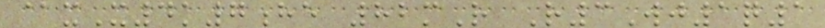@xX4k7he 82mR R3Wj1q1
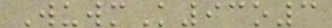WuwmK93o3
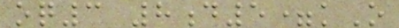oq3 8d5=kO
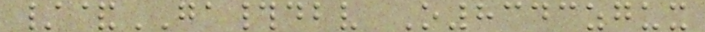/&GA#dbv O8343zgux
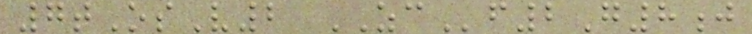7tOsV2 ZCf2G8j
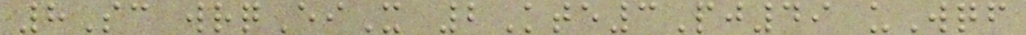8Sc wrqEiX 2Kte3Pj49 uWqf
